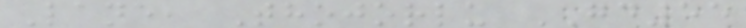Lane, Thojorlu GD55
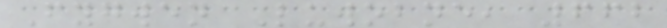Fygwen Luwobne, 662
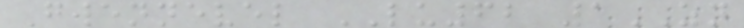Gwennevel LU62 1ZN
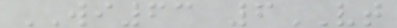WI63 6VT
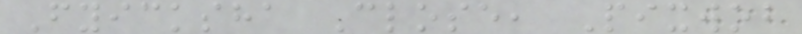Fyicksha Close, Pixwob
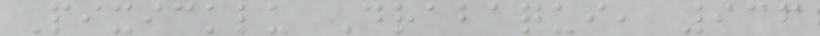Pixicklu Drabaqui, 936
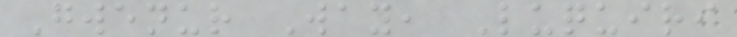Gwenur Way, Luquiri
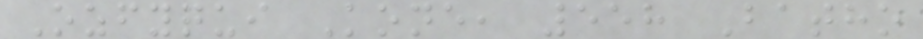Ozfyqui Kone, 558 Batho
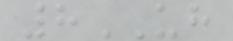8UH
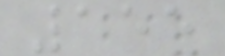155
